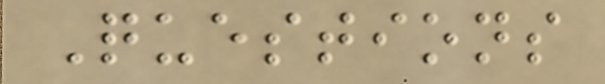Questions
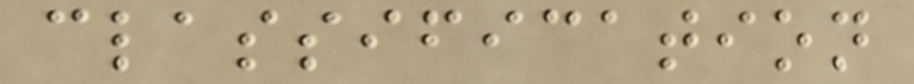classification
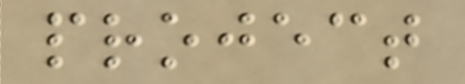project
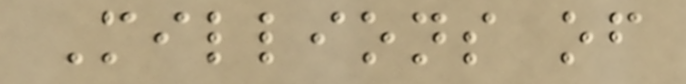Millions of
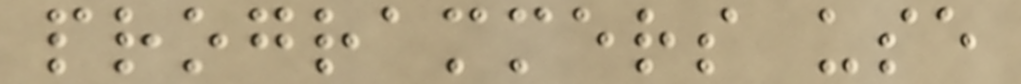programmers use
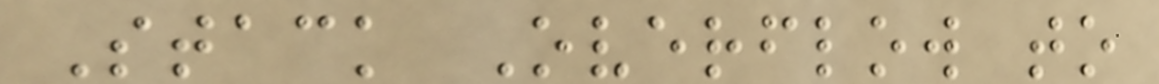Stack Overflow to
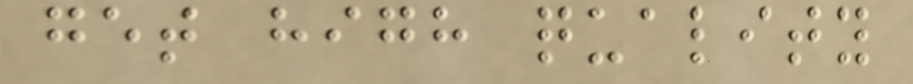get high quality
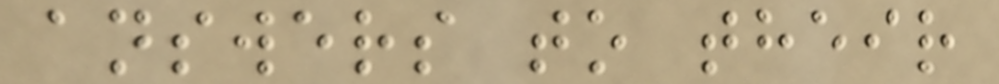answers to their
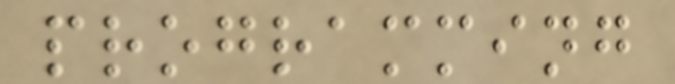programming
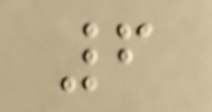6
